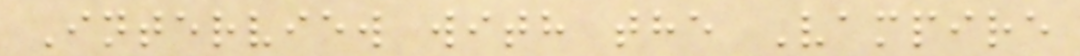Interview with the Vampire
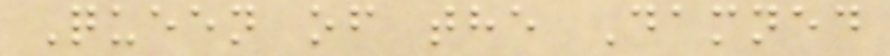Queen of the Damned
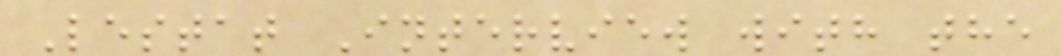Lestat Interview with the
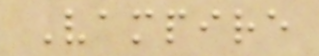Vampire
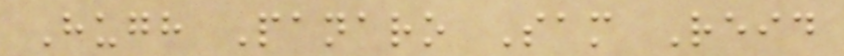Hugh Panaro Sam Reid
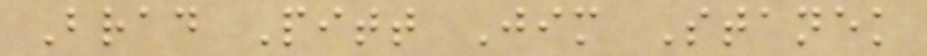Brad Pitt Jim Stanek
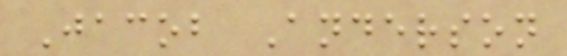Jacob Anderson
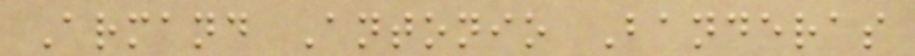Armand Antonio Banderas
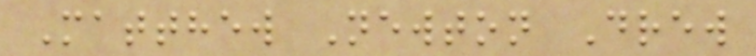Matthew Newton Drew
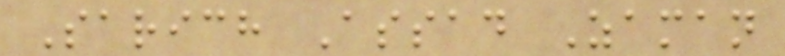Sarich Assad Zaman
